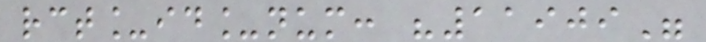rct_id_num: "11909"
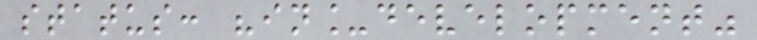status: "in_development"
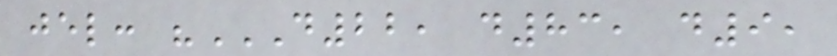jel: "D22, D83, D9,
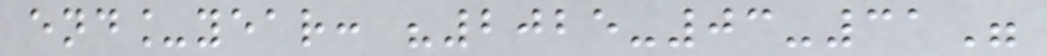end_year: "2025-03-31"
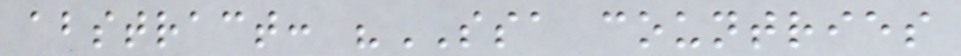abstract: "SSA countries
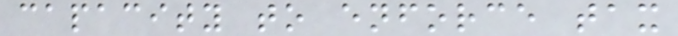capacity to enforce tax
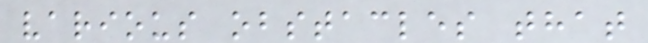various obstacles that
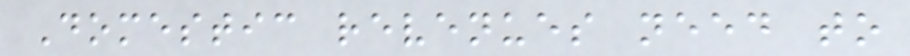Domestic revenues need to
